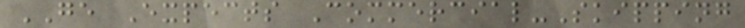GE Expects Commercial-Skipping
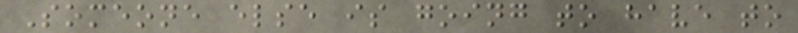Someone else is going to have to
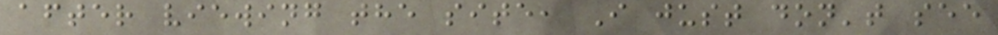after viewing the site, I just don't see
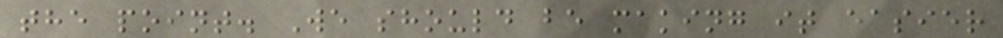the point. We should be making it easier
